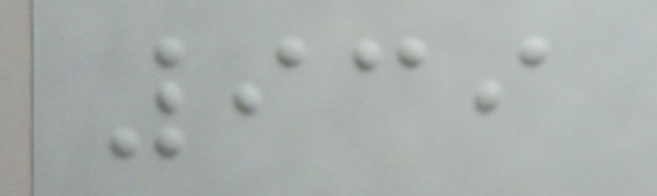939
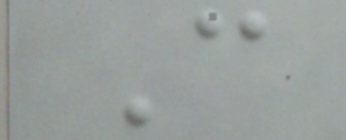C
